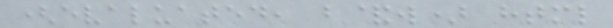(evaluated, b&w) html
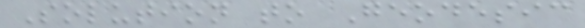Solution to Geodesic
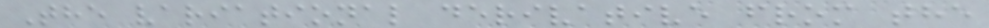The variational derivative from the
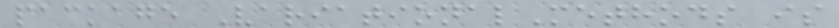package VariationalMethods is
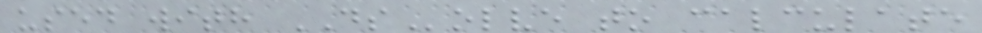used with DSolve to calculate
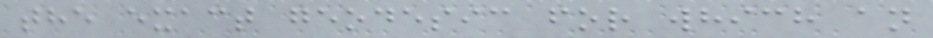the exact geodesic for which an
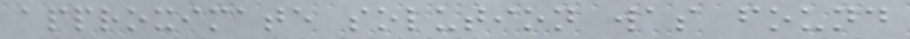approximate solution was found
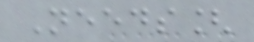Needs[
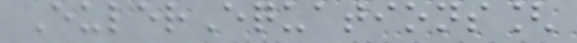EulerEquations[
